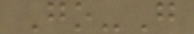Go-G
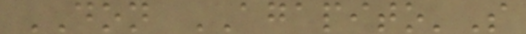DON AGAPITO'S
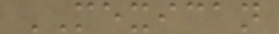MEXICAN
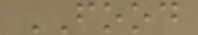FOOD
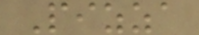Pizza
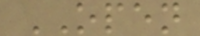OPEN
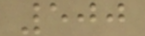500
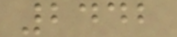2442
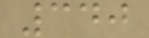340
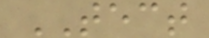TECT
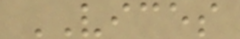VICES
